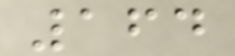164
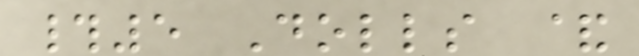#5 Dolls &
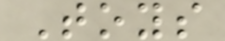Toys
